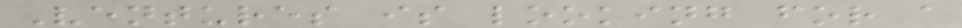Ventures is looking for a
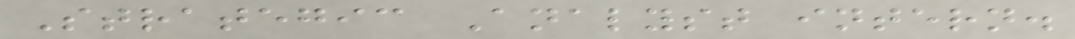Strategic Analyst intern.
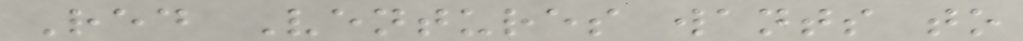Red Ventures wants to
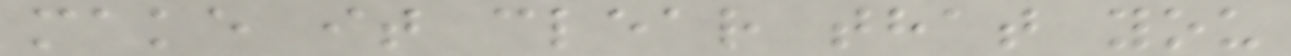make it clear that you
